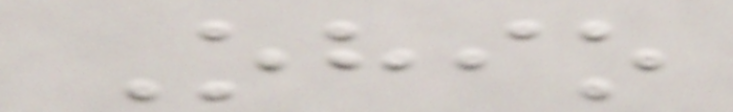Ohio
